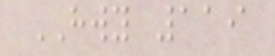HWY 119
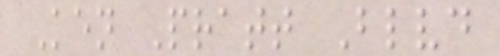Ken Pratt Blvd
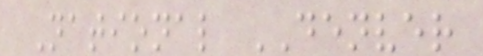National DENVER
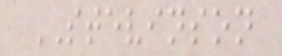STEVINSON
